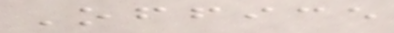Office
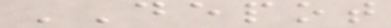DEPOT
